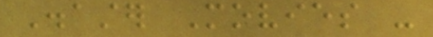Disaster Movies -
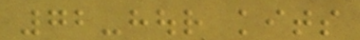72-hour kits
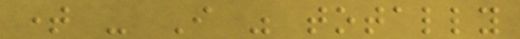time - I was totally
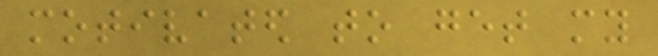motivated to get my
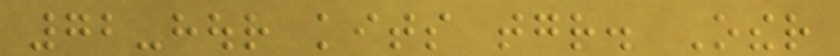72-hour kits together. Other
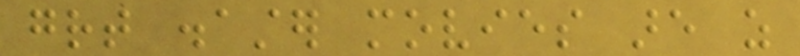great disaster movies are as
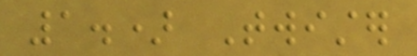1.) Twister
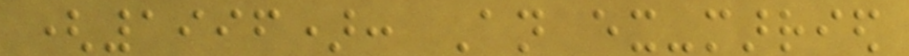(1996): An ex-married
